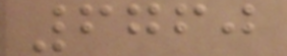6760
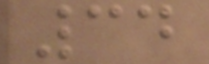34
